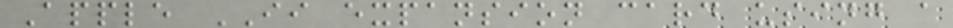Apple II expansion card using a
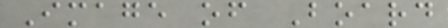Image of Board
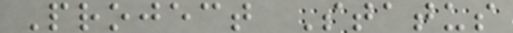Project Status
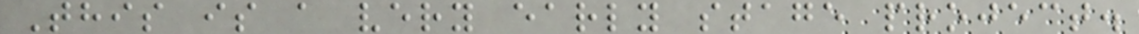This is a very early stage project.
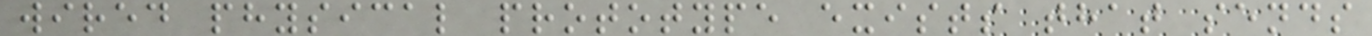wired physical prototype exists that sends
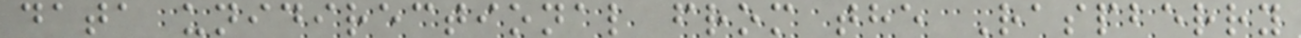data unidirectional from the Raspberry
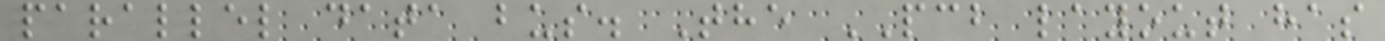parallel data bus. The PCB layout has
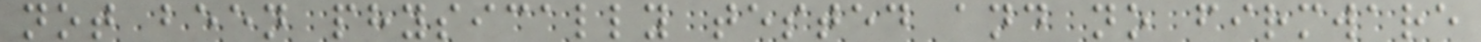not been physically tested and no firmware
